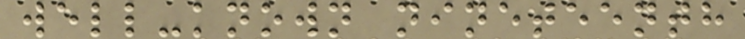well-known nineteenth
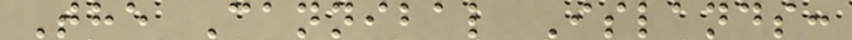The Cannibal Islands:
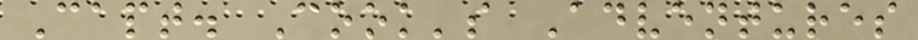Capt. Cook's Adventures
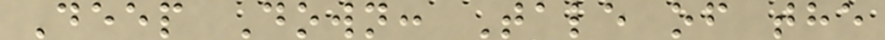Deep Down: Tale of the
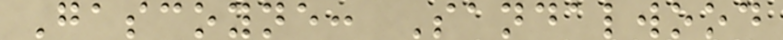Gascoyne: Sandalwood
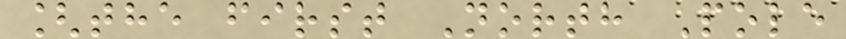[the first North Pole
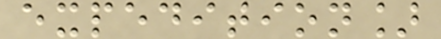expedition]
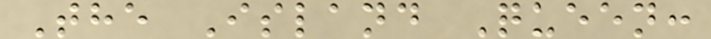The Island Queen:
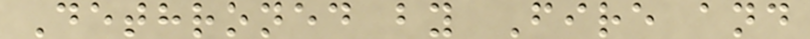Dethroned by Fire and
